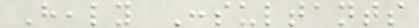Healy Consultants
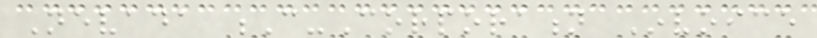Nevada C-Corporation Invoice
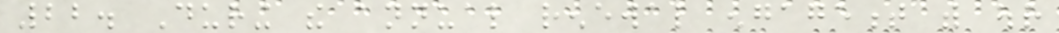22. During the annual renewal engagement with our
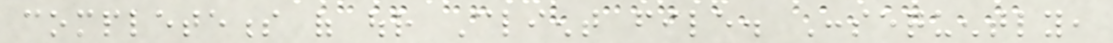completeness of our Client file. Consequently,
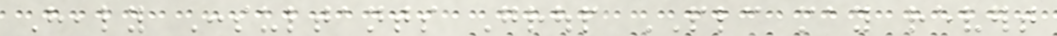Healy Consultants Group PLC may revert
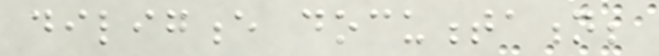diligence documentation;
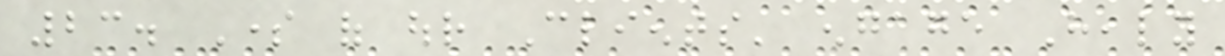23. Some of our Clients' engage Healy
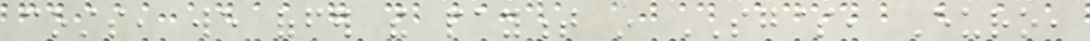costs, we offer the payment in SG$, Euro,
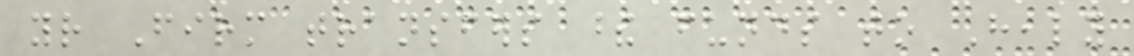your Firm transfers these funds to Healy
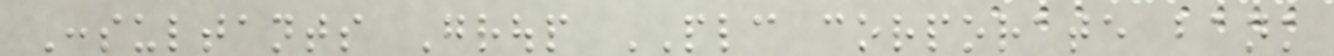Consultants Group PLC corporate bank
